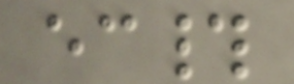ec#
